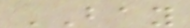BAY
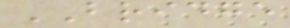BRIDGE
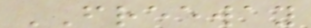FREEWAY
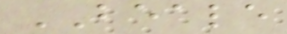BEALE
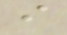i
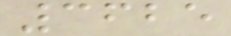3625
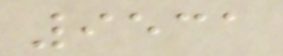9531
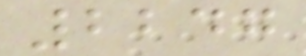2247
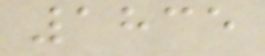1835
